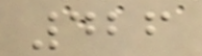426
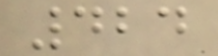424
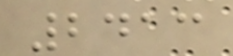2413
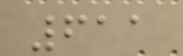611
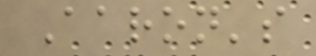Aaron's
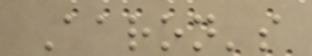Aaron's
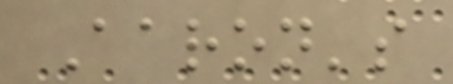Aaron's
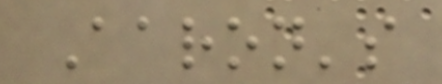Aaron's
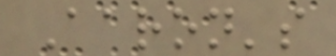Aaron's
